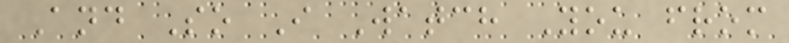And So I Watch You from
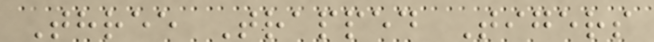Three Trapped Tigers
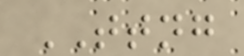TTNG
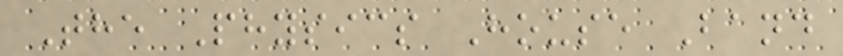The Physics House Band
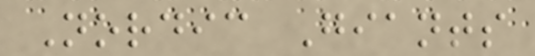Nordic Giants
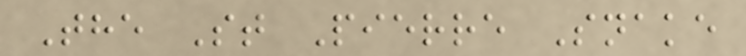The St Pierre Snake
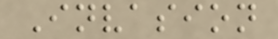Invasion
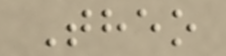Theo
